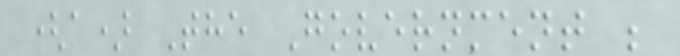(a) The Government ;
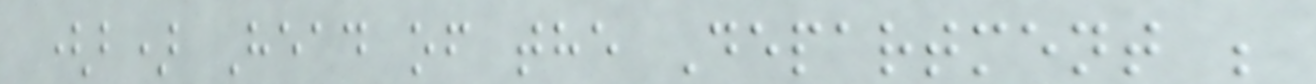(b) Head of the Department ;
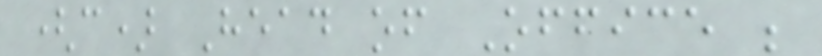(c) Head of Office ;
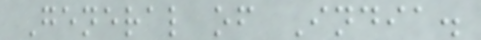General of India.
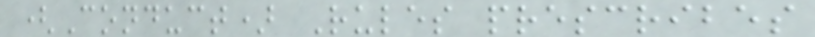(Conduct) Rules prescribes
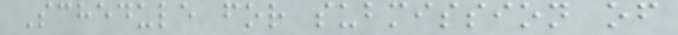Schedule for submission of
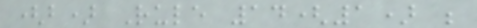(b) Rule 14(1) ;
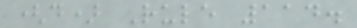(d) Rule 114.
